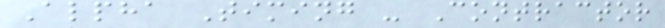Alpha Timing - Contractor
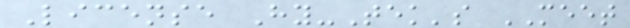License Hy-Tek's MEET
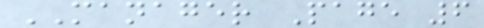MANAGER Page 6
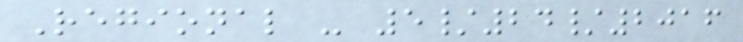Regional - 5/24/2016
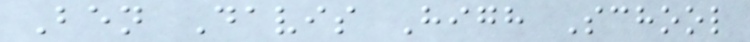Ben Davis High School
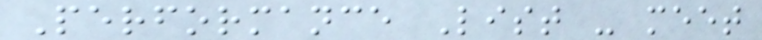Performance List - meet
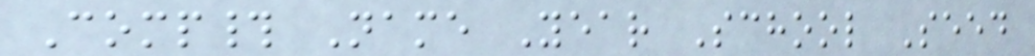Comp# Name Year School Seed
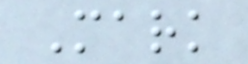Mark
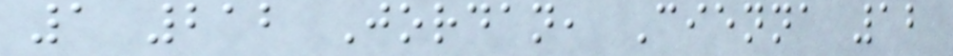1 212 Jordan, Cienna 12
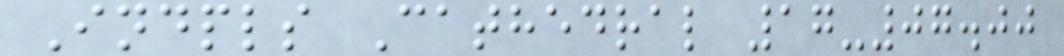Indpls Cathedral 17-07.00
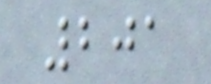201
